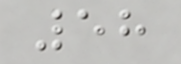58
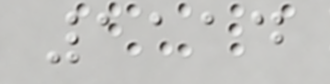1114
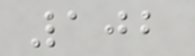102
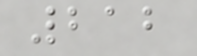212
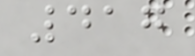417
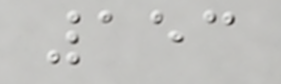153
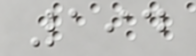194
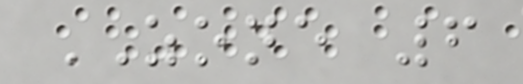ZONE 6
